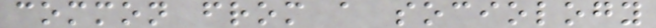common from a sociology
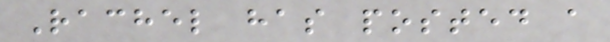Rachel has posted a
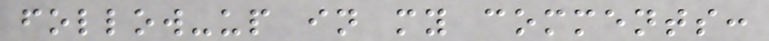follow-up in my comments:
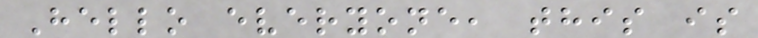Hello everyone, this is
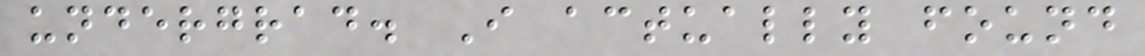undergrad. I actually found
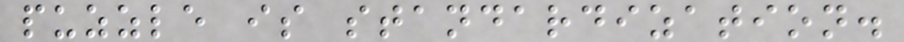puzzle is standardization.
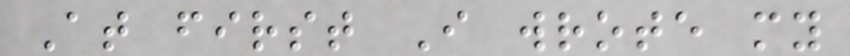At first I wrote my
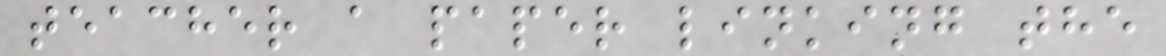teacher a paper linking the
